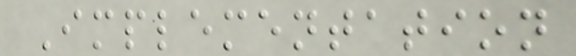Implementation
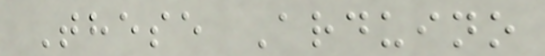These Arduino
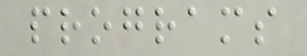programs
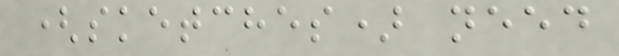(sketches) need
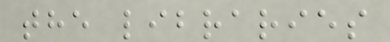the libraries
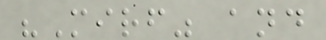"Mirf" and
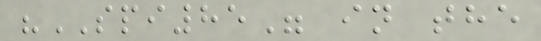"SPI85" in the
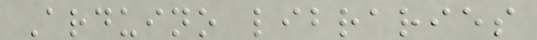Arduino libraries
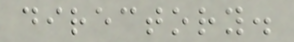directory.
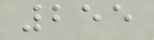255
